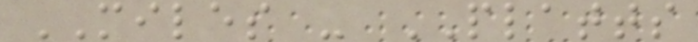MILES - PLATTS
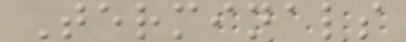Terminals
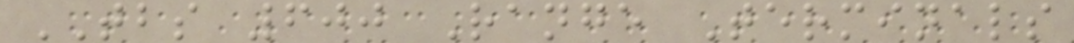TBS 600 Range Terminals
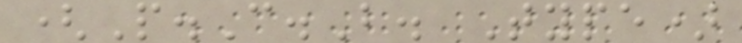(P.C.B. Type)
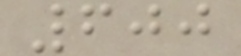600
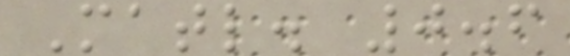Matl. 0.6
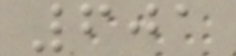601
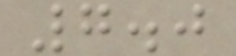7.0
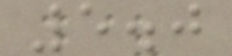5.0
